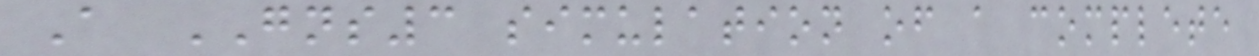A GNS3 simulation of a complete
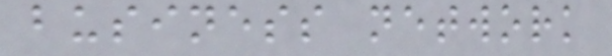business network
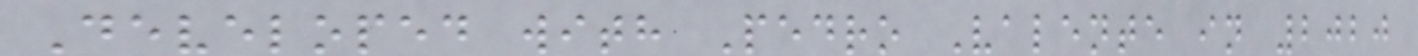Developed with Pedro Valente in 2020
